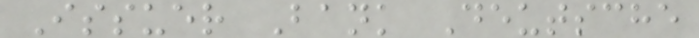Issuer Bank Deutsche
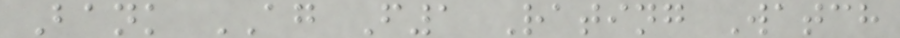Bank AG F1 Rating Watch
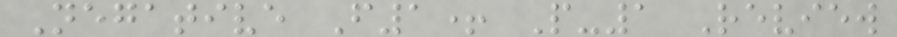Negative F1+ P-1 Review
